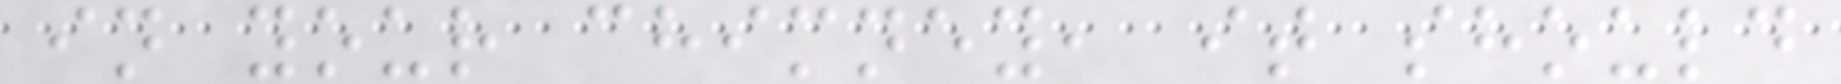in your chimney, it should
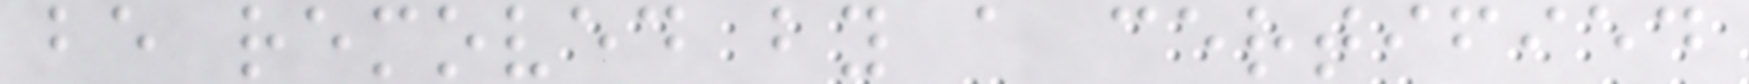be removed by a certified
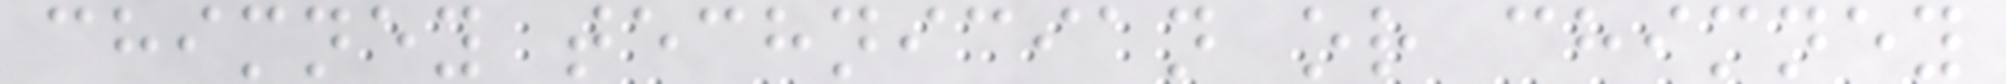chimney technician or chimney
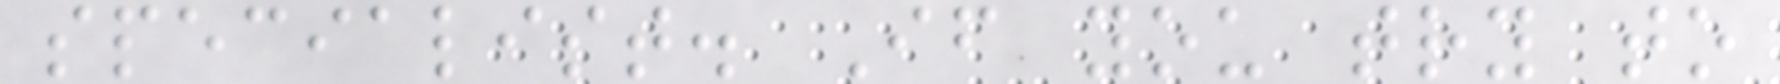specialist. If you try to
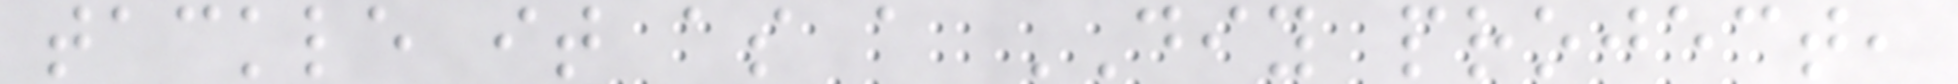tackle it as a DIY project,
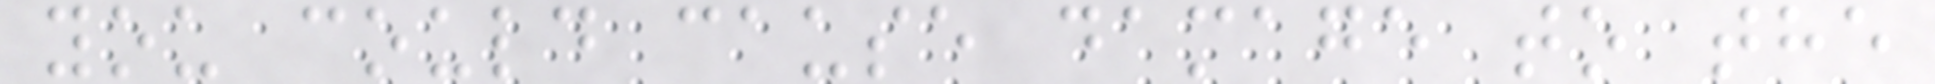you could cause damage to the
